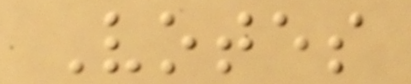Votes
